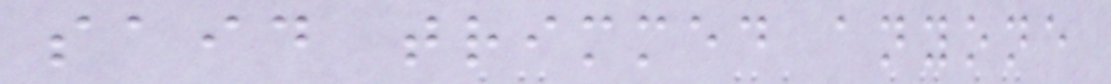said trimmed anyone
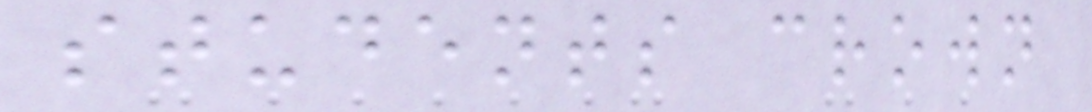students crown
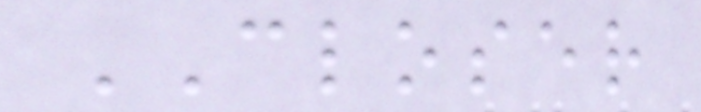CLOSER
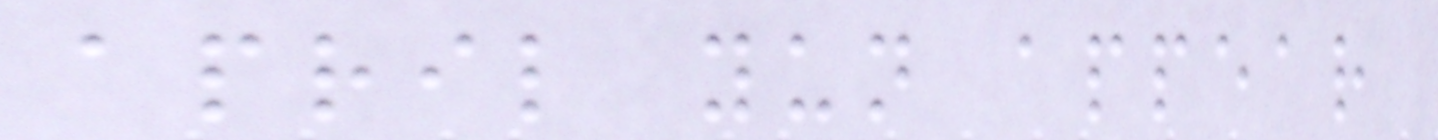april yun appear
